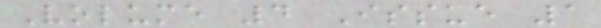Volume 4 Issue 1
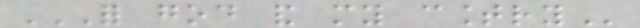FOR GOD AND MY COUNTRY
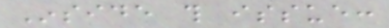Inside this issue:
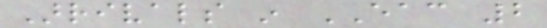Arrivals in EAC 2
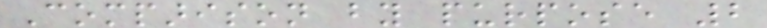Comparison by purpose 2
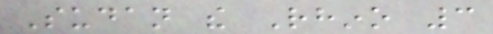Sudan the Rhino 3
